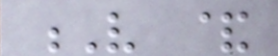V &
